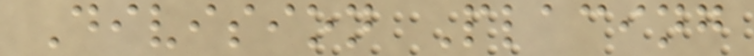Division Placing
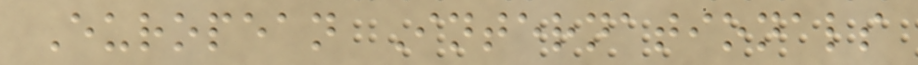European Internationals
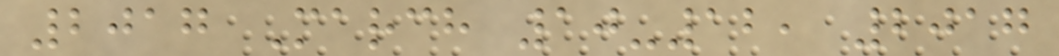2017 March 10-12, 2017
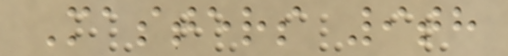Masters 9th
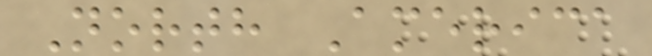North America
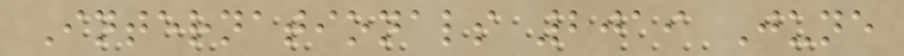Internationals 2019 June
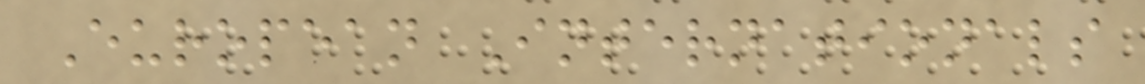European Internationals
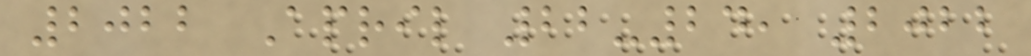2022 April 22-24, 2022
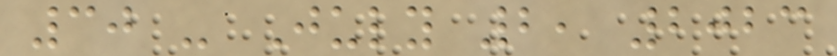30 - July 2, 2023
